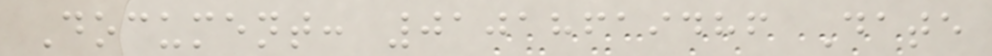Document: 01018619486 Date
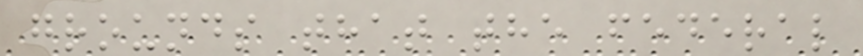grounds that the federal
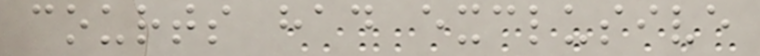courts had exclusive
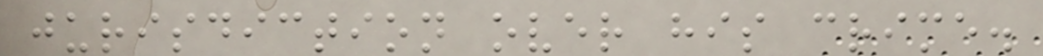jurisdiction over his crime.
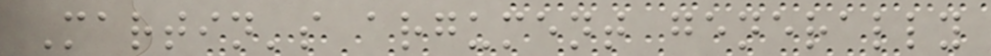Martin's argument generally
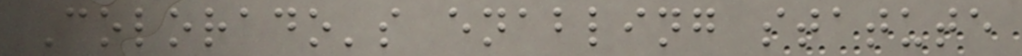Colorado's enabling statute
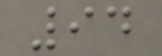94
